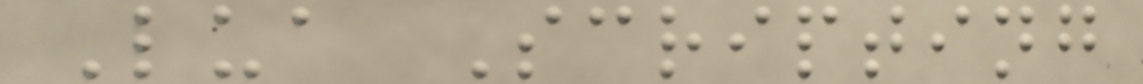Lua Scripting
